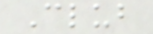Club
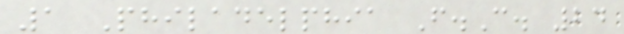1 Philadelphia F.C. 24
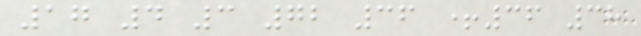17 4 3 72 36 +36 38
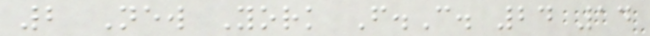2 New York F.C. 24 14
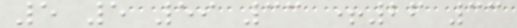5 5 59 33 +26 33
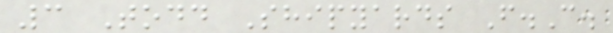3 Todd Shipyards F.C.
